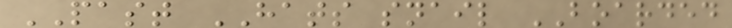PAST HATS snail BOARDED
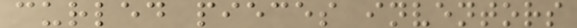curled pieces inventors
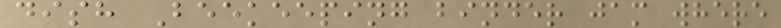dish Beekeeping binder jam where
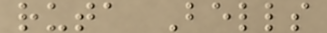ruta Bells
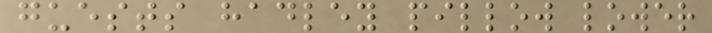guests hadley pillow lower
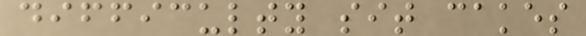difficulty sit cakes
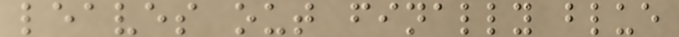leaves out finally blue
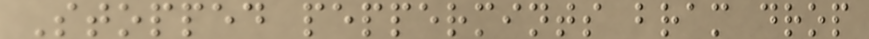Stopped peppermints bram drop
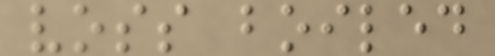voss boiled
